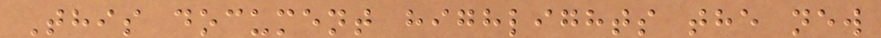This document highlights the new
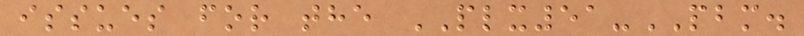issues for the PLX51-PBM.
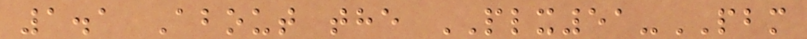1.1 About the PLX51-PBM
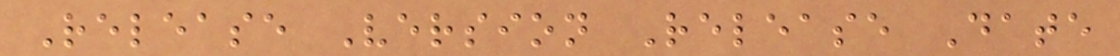Release Version Release Date
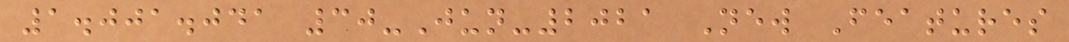1.001.041 30-Jun-2021 New Features
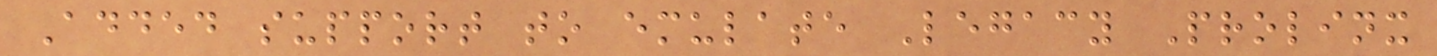Added support to emulate Legacy Prolinx
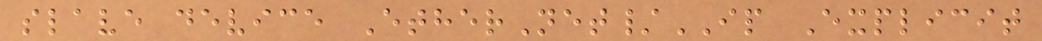slave device EtherNet/IP Explicit
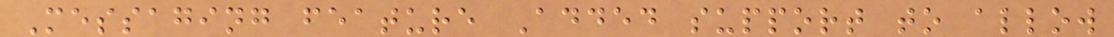Messaging feature Added support to allow
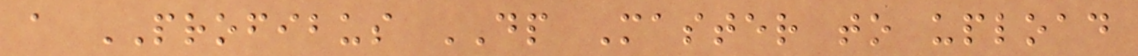a PROFIBUS DP Master to upload
